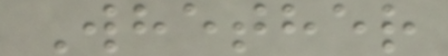Whether
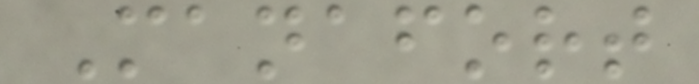Manafort
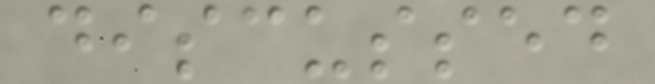discussed
